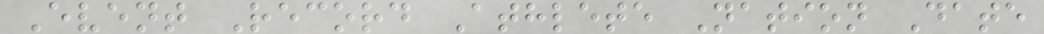Event Record Athlete Nation Date
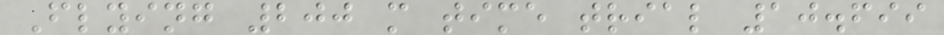Flying 200 m time trial 10.699
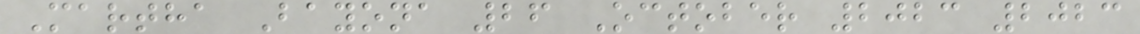Martha Bayona 26 October 2023 2023
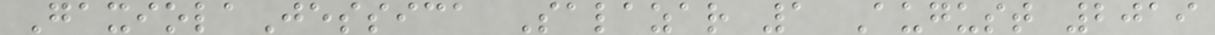GaxiolaJessica Salazar 1 August 2019
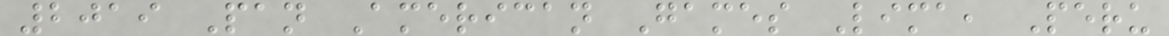2019 Pan American Games Lima, Peru
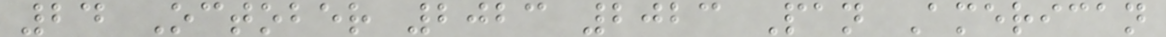24 October 2023 2023 Pan American
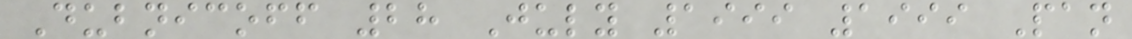Dubnicoff 28 July 1999 1999 Pan
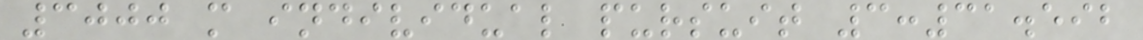3000 m individual pursuit 3:31.592
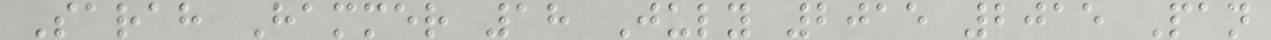Sarah Hammer 18 July 2015 2015 Pan
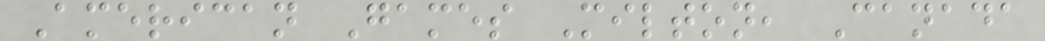American Games Milton, Canada
